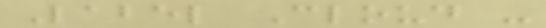Label Cloud -
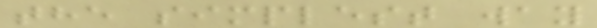the simplest way
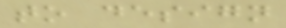to design
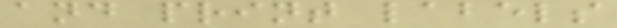and print labels
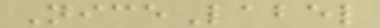NiceLabel
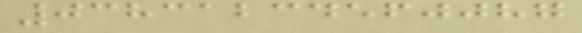03831234560087
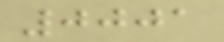0001
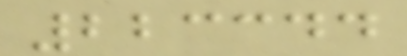223344
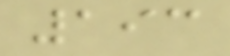193
